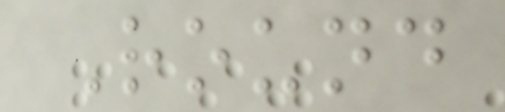Round
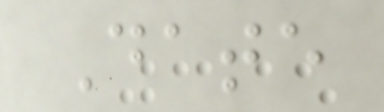Date
